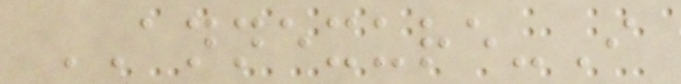ANNEXURE-I
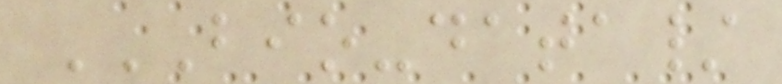BIO-DATA/
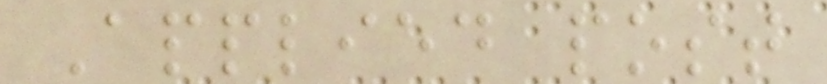Applied post
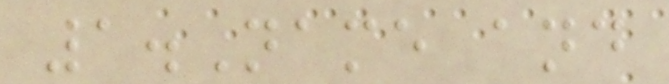1.Name and
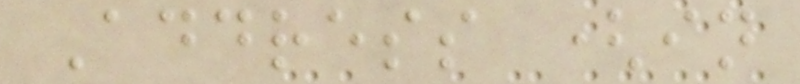Address (in
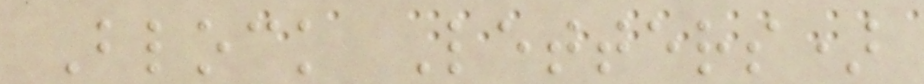Block Letters)
